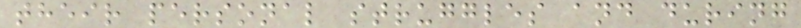their personal struggles and during
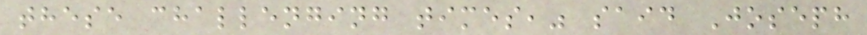these challenging times," said Joseph
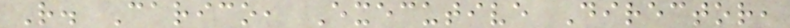R. Carico, Executive Director,
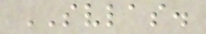SVLAS.
